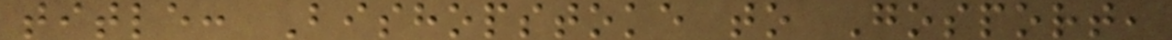title: Bishopstoke to Gosport,
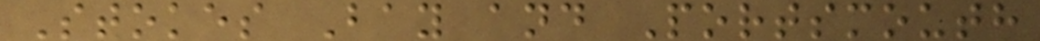Stokes Bay and Portsmouth
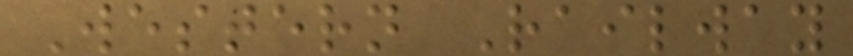Western Railway
